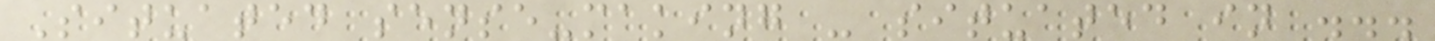Situated sense-making - situated in ...
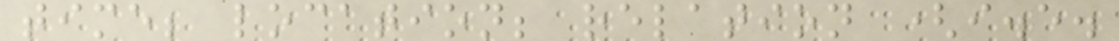time; location; relation (i.e.
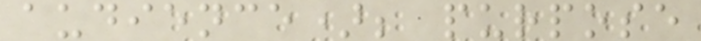audience); purpose
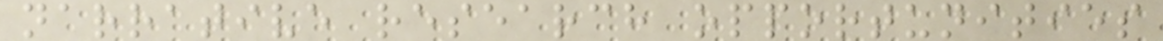narrative research opportunities
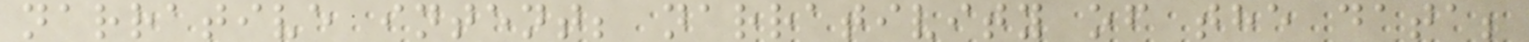narrative intent; narrativity of the data;
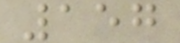157
